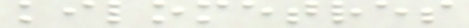kilometres
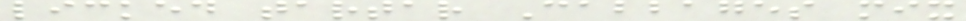licked tartar Cabbages mix
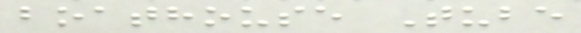boathouse Tube
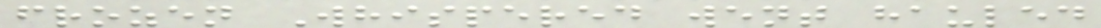frozen Whispered went hauled
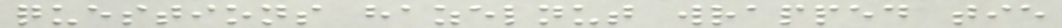questions hazelnut wrapped tie
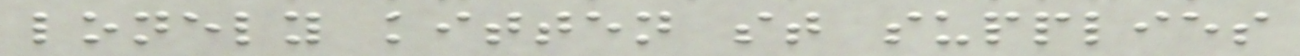lonely kitten st supplies
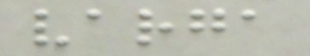varga
